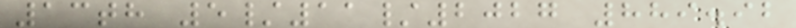13th 5/11/2027 889.92
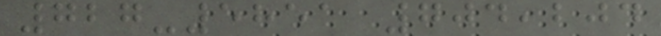727-5851 704,204
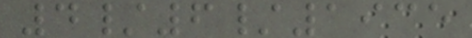4/6/1935
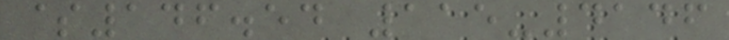$146.54 115-4146
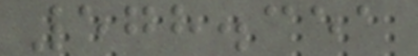578.351
